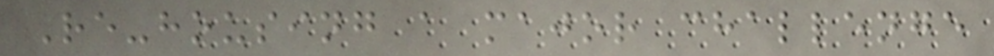Re-housing a major challenge
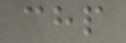chp
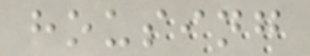housing
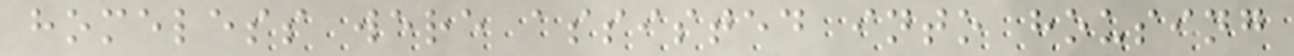homeless were assisted into housing
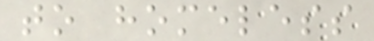to homeless
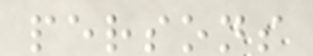persons
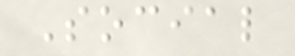Social
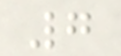7
